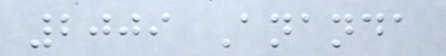2009 Ananda
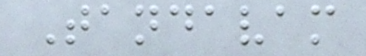Tandavam
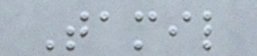Tamil
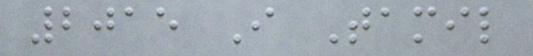2015 I Tamil
